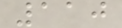110
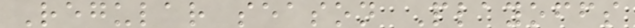Regular season Playoffs
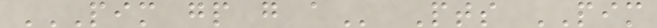PIM GP G A Pts PIM
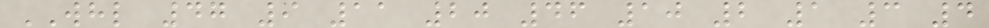WHL 47 9 11 20 46 10 2 1 3 4
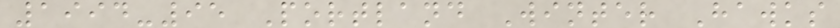1994-95 Portland Winter Hawks
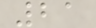21
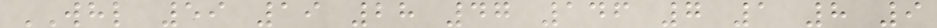WHL 59 19 28 47 146 7 1 8 9
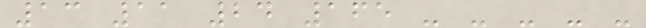13 11 24 165 - - - - -
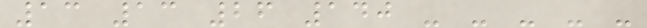13 13 26 140 - - - - -
